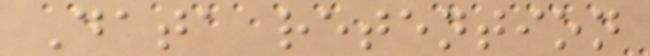Data retention
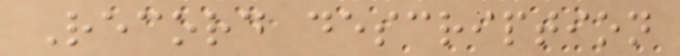Record description
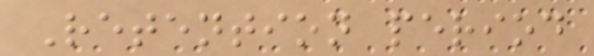Retention period
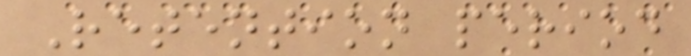Retention period
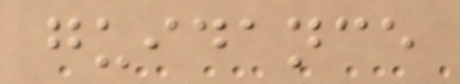guidance
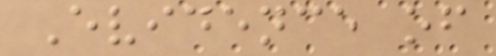Evidence of
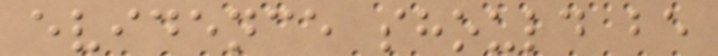evidence should be
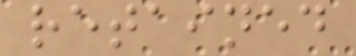retained
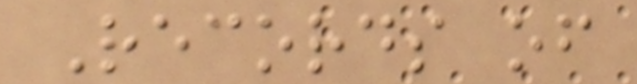Records of
